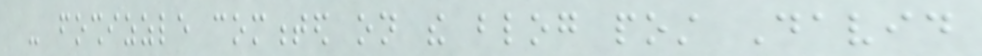- foshizzle commented on the blog post David
